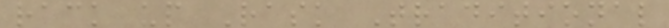rack up Rask Traditional
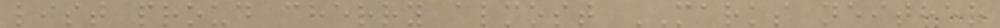list proud cherry almost MARKS neither
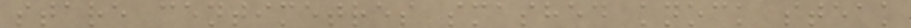stare centimetres smashed knock steak
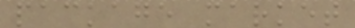package market
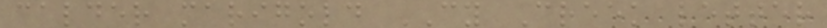calder marigold CY Creek letter
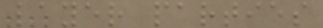layer parties
